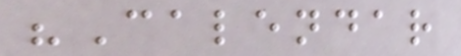"Calendar
